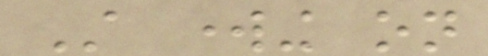Still working on
